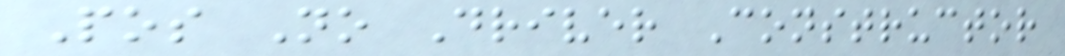Pos No Driver Constructor
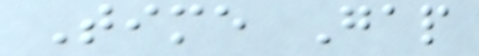Time Gap
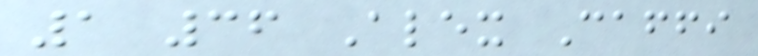1 36 Alex Caffi
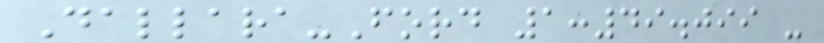Dallara-Ford 1:49.099 -
